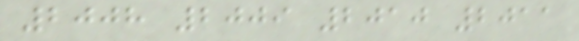2008 2009 2010 2011
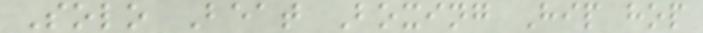Solo Beat Boxing Hip hop
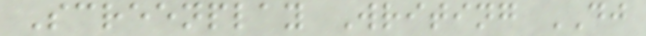Screenplay Writing DJ
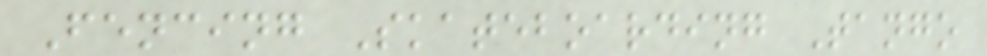Fencing Skateboarding Tango
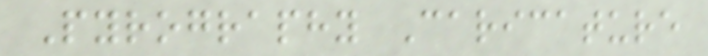Pyrography Caricature
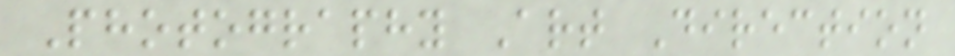Photography Art Direction
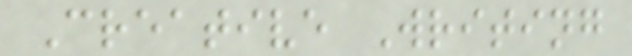Creative Writing
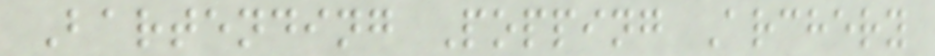Bartending Popping Archery
